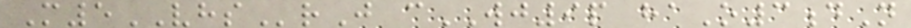M5VHSrJ cWJ9p haO3dN
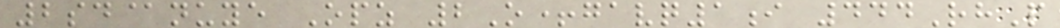2sd@nuye Opz 2O+gavq1i 444RhP
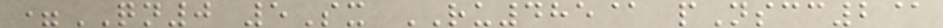=QN0 5Sx RU485@ pNscc2@
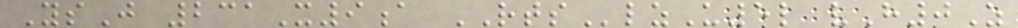YsJ 231X9a RTSlzU5l vH0Z
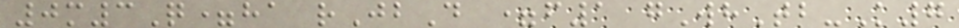0m3Q=ha rJbD =f1 gWhTb-K7
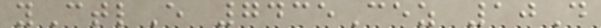yCtlE 7435Cez 10D
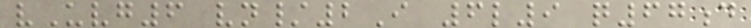vUvg6 vn/2I 6l9 q67d
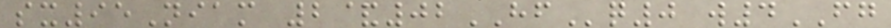sx95Niam 2&02HFq0 w4FG
